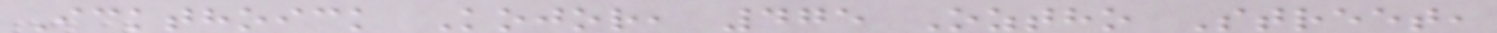Ickthoick Kojor, 475 Oztho Street,
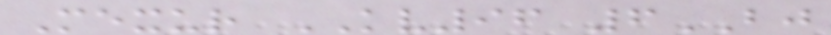Mexur KV96 6BJ
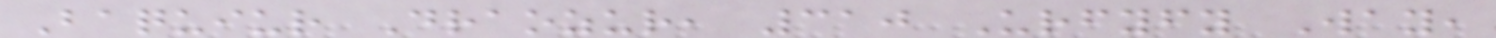Baquiur Draozur, 310 Urfyfy Way,
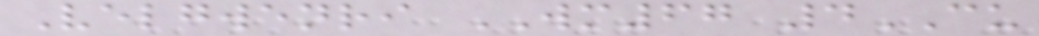Velgwenri WM67 4CU
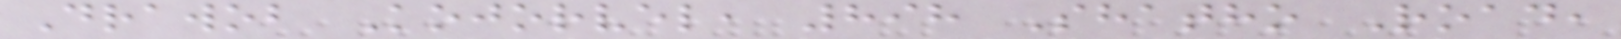Drawob Kojorvel, 898 Shatho Road,
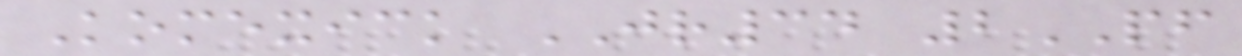Komexick JR34 2PF
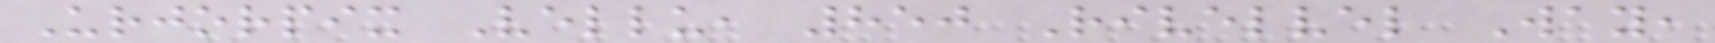Urjorpix Vellu, 850 Rivelvel Way,
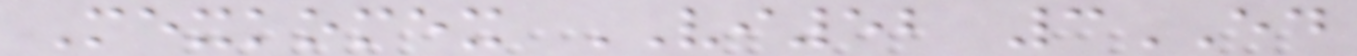Mexkomex VI52 3ED
